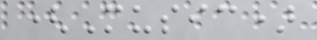(Music)
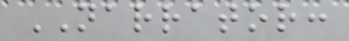NARRATOR:
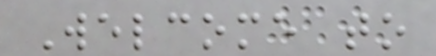Welcome to
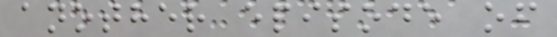another episode of
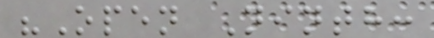"Open Ninth:
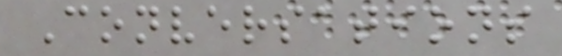Conversations
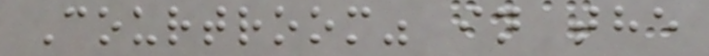Courtroom" in the
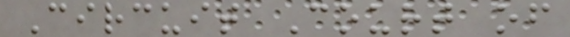Circuit Court of
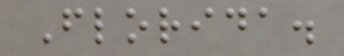Florida.
